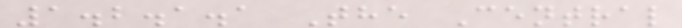1.2.1.1 The Central
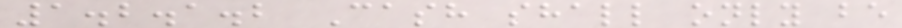1.2.1.2 Cash shall only be
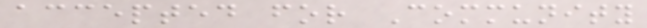accepted for Community
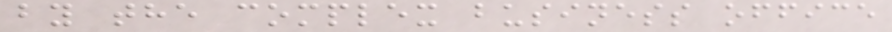by the complex business office
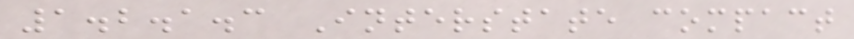1.2.1.3 Interstate compact
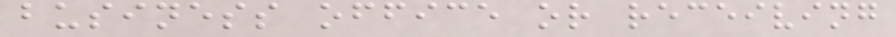business office or receiving
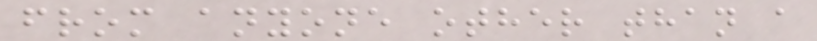from anyone other than a
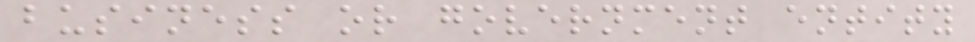business or government entity
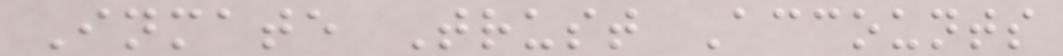Inmate Trust Accounts
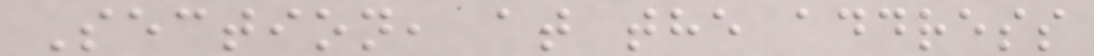Section, at the address
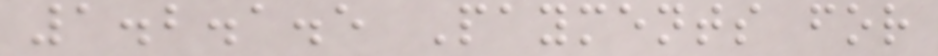1.2.1.5 Payments for
